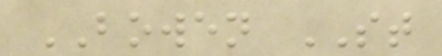BOWEN ST
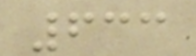633
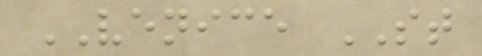VENICE ST
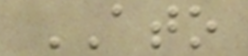ATO
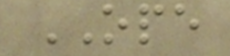OPE
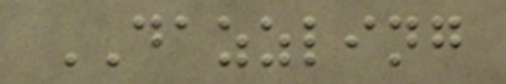DAZZLING
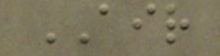AIR
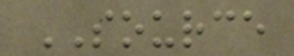SOURCE
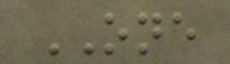ONE
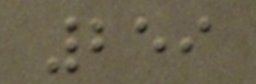259
